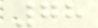78
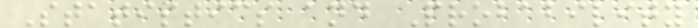Statistics and Probability
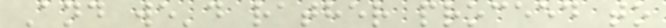And we'd rather proceed to
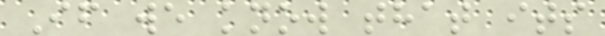If we know that its
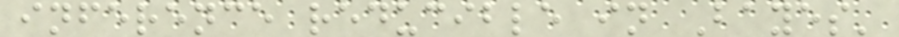inference reducible in Bayes'
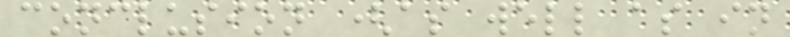conclusion (as well as in
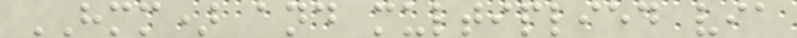HMM) and multiplied via
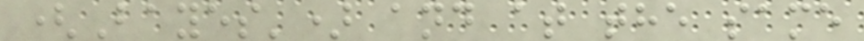(Bayes') and at the same
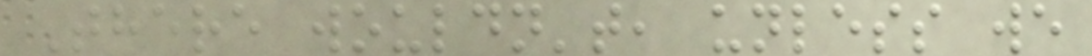There wouldn't, unless we
